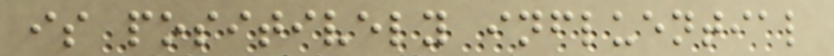is positively influential
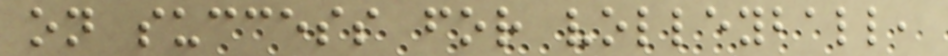on success for volleyball,
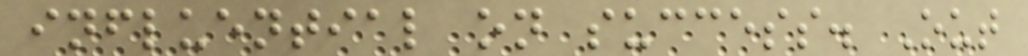influential on success. Out
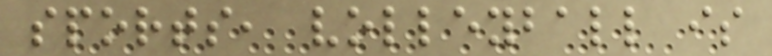sports, volleyball is
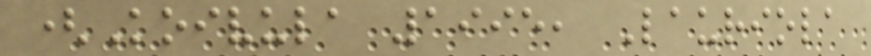(Koivula 1995, Lauriola
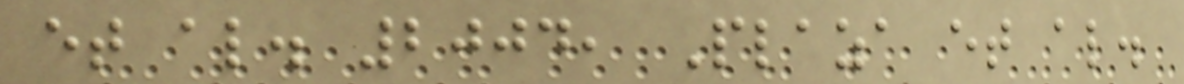et al. 2004, Plaza et al.
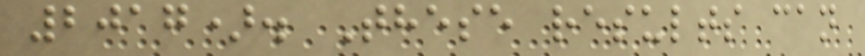2017). These results can
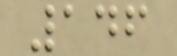146
